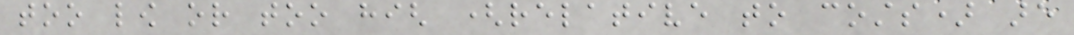too low or too high (relative to costs) are
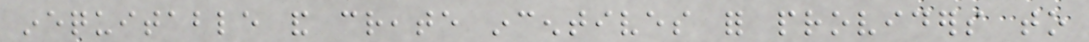inequitable and create incentives for providers to
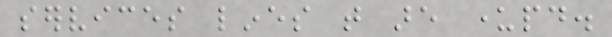services lines that are underpaid.
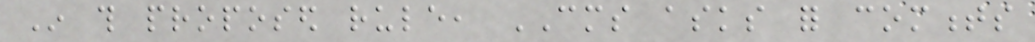In this proposed rule, CMS asks for comments
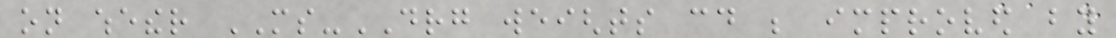on whether MS-DRG weights could be improved by
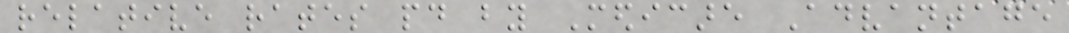relative rates paid by Medicare Advantage
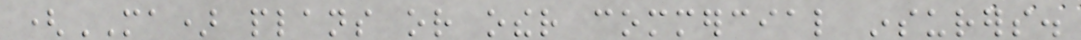(MA) plans or other commercial insurers.
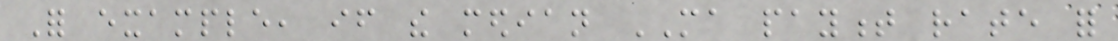For example, if the median MA payment rate for
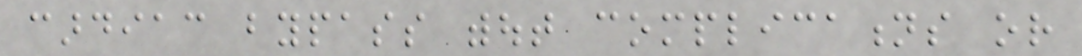cardiac bypass without complications or
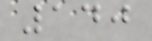140
